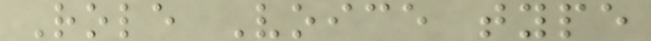Role Voice type
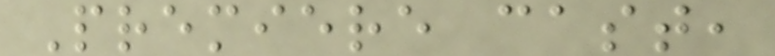Premiere cast,
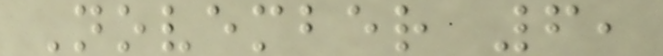November 6,
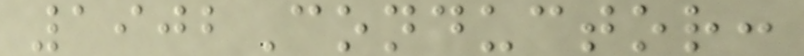1902Conductor:
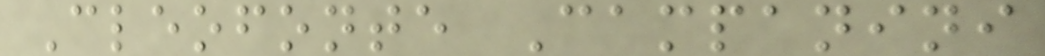Cleofonte Campanini
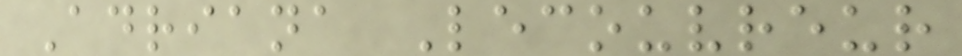Adriana Lecouvreur
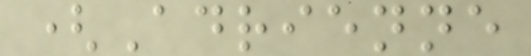(Adrienne
